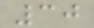30
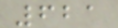621
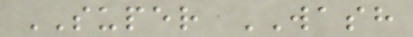SUPER WASH
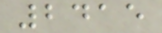2415
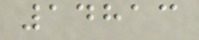14813
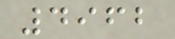4962
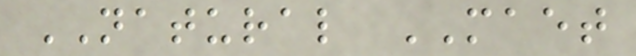NATURAL MAET
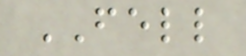FELL
